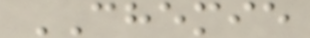CHEMIE
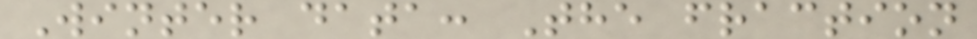Winter data: The fraction
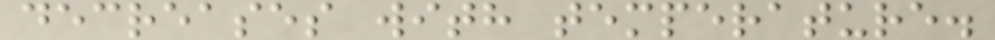decreases with temperature.
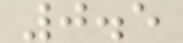0.5
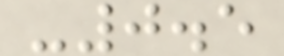-0.5
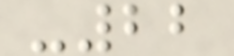-22
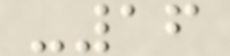-16
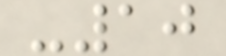-10
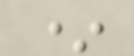*
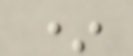*
